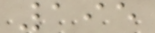195
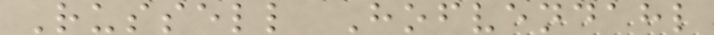Russell Hofvendahl
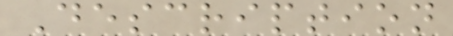Description
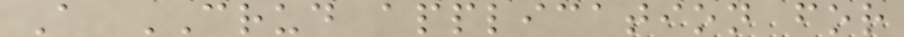A CRUD application for
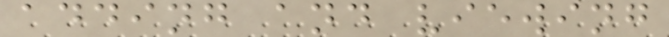adding and viewing
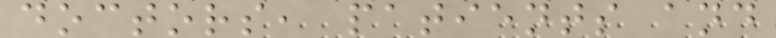doctors, patients and
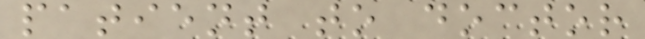patient to doctor
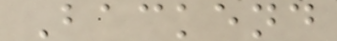Backend
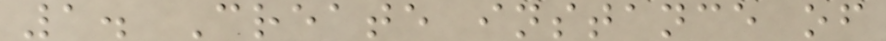1. Create instance of
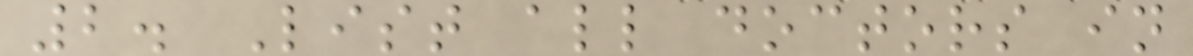2. List all doctors in
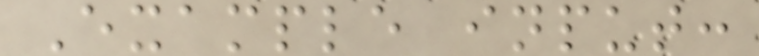Example input:
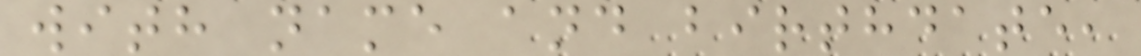with name and birthdate,
